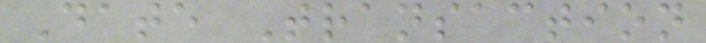Date Transaction
